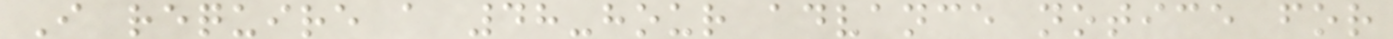I require a 48-hour advance notice for
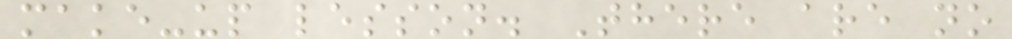make-up lesson. There are no
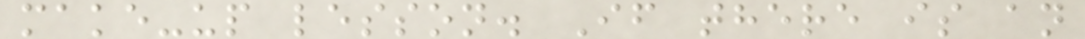make-up lesson. If there is an
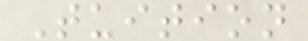Tuition
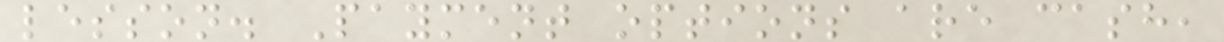lesson. Payment options are cash,
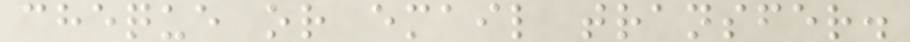cheque or email transfer.
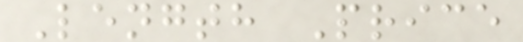Length Price
